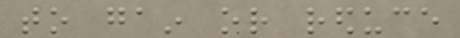to gain or reduce
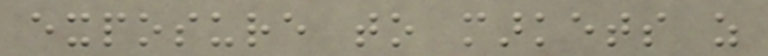exposure to markets as
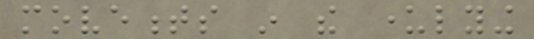movements in the underlying
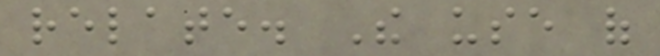relate. The use of
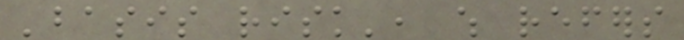'basis risk', which refers
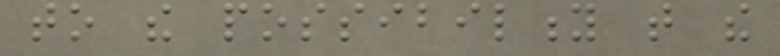to the possibility that the
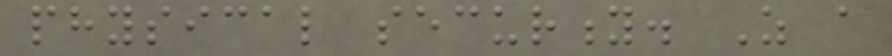physical security. As a
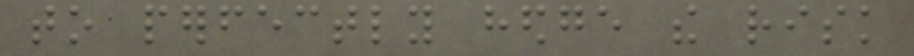to perfectly hedge the risk
